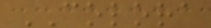COLORA
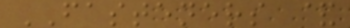FASTENERS &
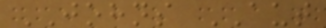JOHNS AUT
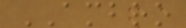AMBRO
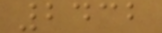2432
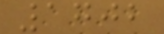1702
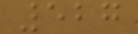527
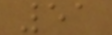51
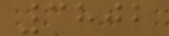3802
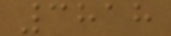3818
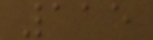115
